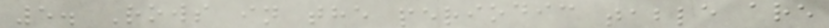5. Rows in the periodic table are
